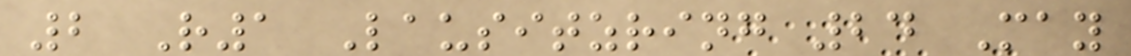2 R1 Lausitzring 24 May
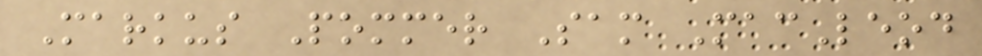Markus Pommer Sam MacLeod
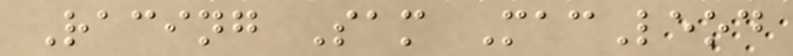Racing Sam MacLeod
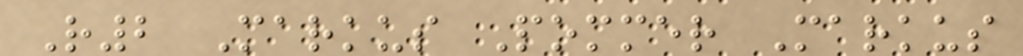R2 Markus Pommer Markus
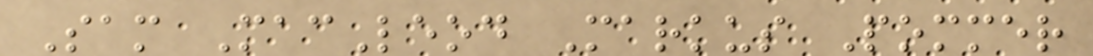Sam MacLeod Markus Pommer
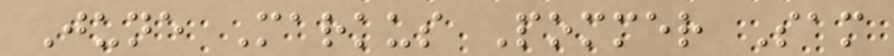June Markus Pommer Sam
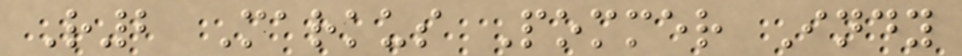R2 Markus Pommer Indy
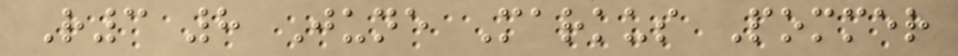R3 8 June Markus Pommer
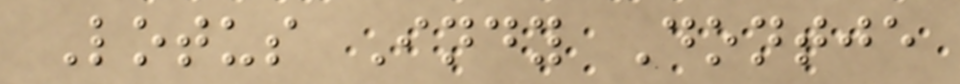Lotus Indy Dontje
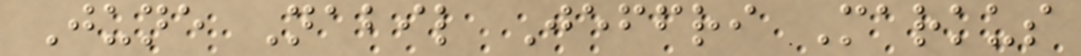June Nabil Jeffri Markus
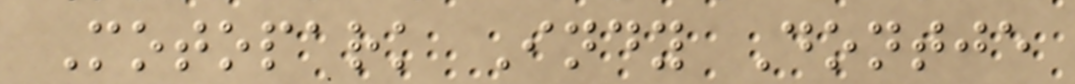Motopark Indy Dontje
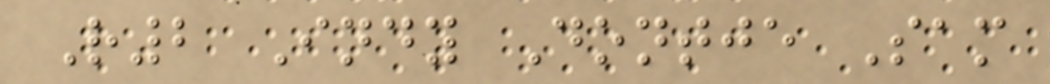R2 Indy Dontje Sam
